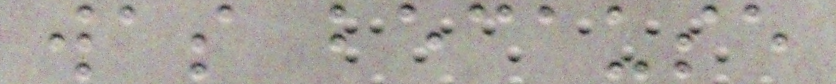was because
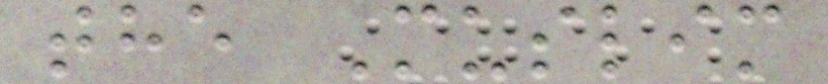the Muslim
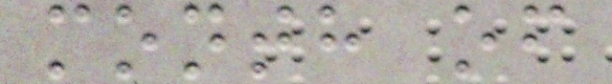month of
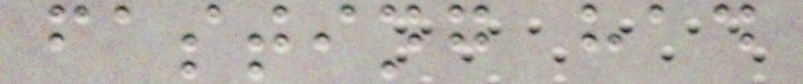fasting had
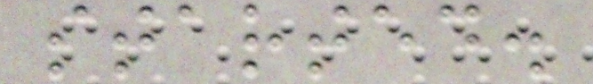started.
